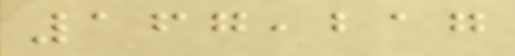167,217
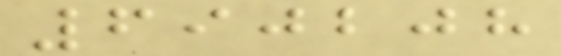690208
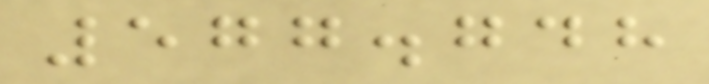577.748
